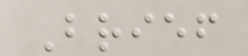Brief
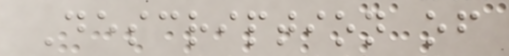Description of
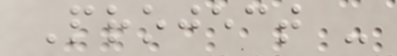Project -
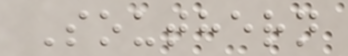Southern
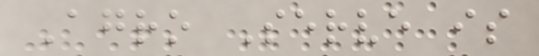Agro Serve is
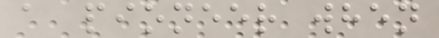a pioneer when
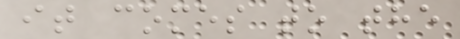it comes to the
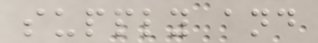supply and
